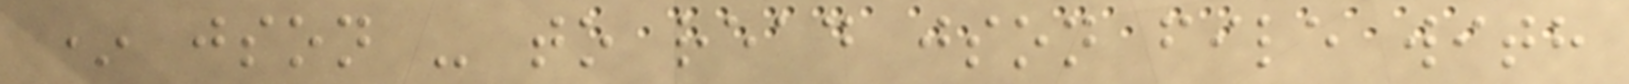* json - to read json file with
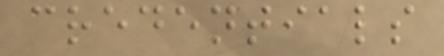credentials
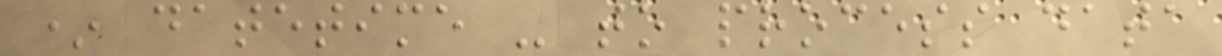* datetime - to process data
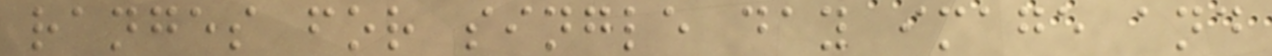ranges for single day image and
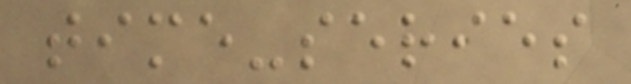time-series
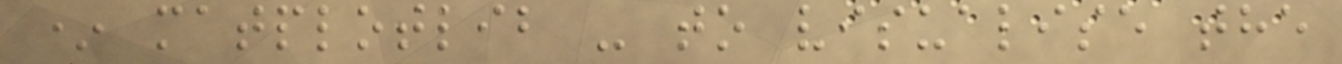* matplotlib - to visualise the
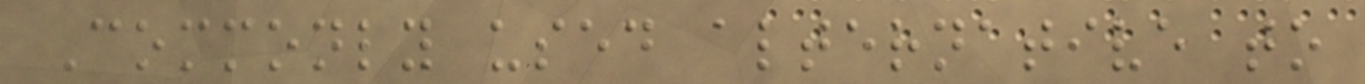Commonly used alternative to
